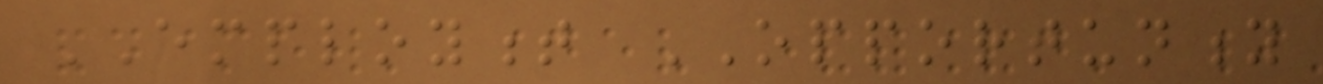EMPLOYMENT OPPORTUNITY
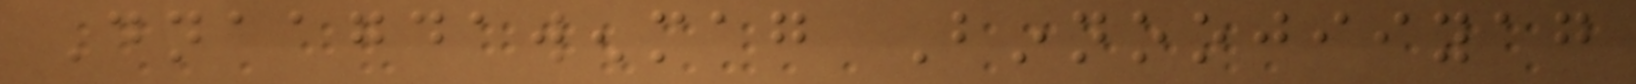Dnaagdawenmag Binnoojiiyag
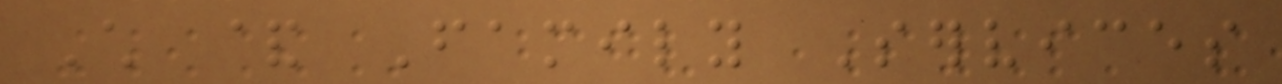Child & Family Services
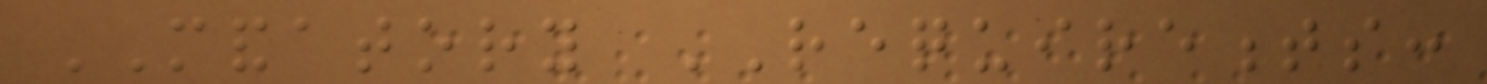MANDATORY REQUIREMENTS:
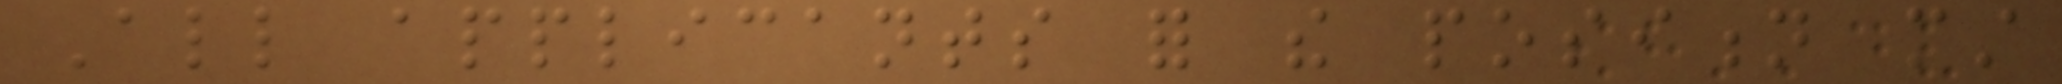All applicants for the position must
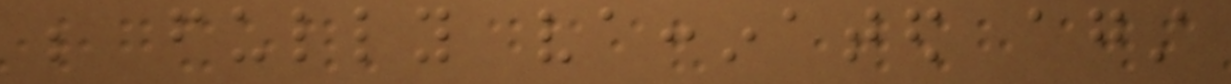be fully vaccinated against
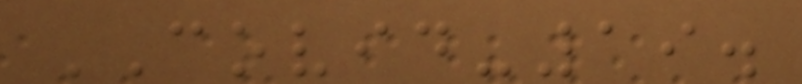COVID-19.
